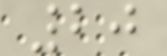20
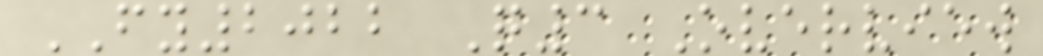FY2022 Q3 Overview
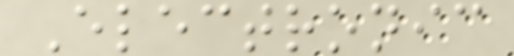Electronic
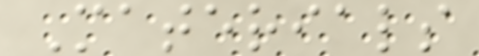Materials
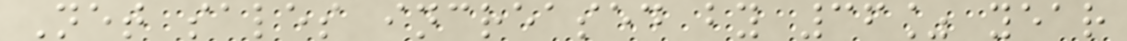Net sales increased by 36% year
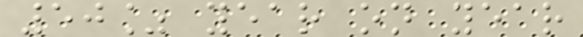50% year on year
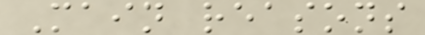Main reasons
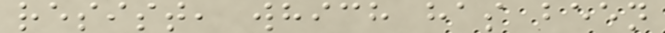resist, which has been
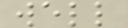well
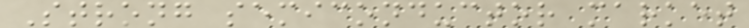Strong semiconductor market
